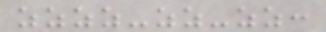zzzz-zz-zz:
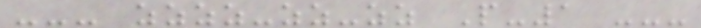--- zzzz-zz-zz P-1 ---
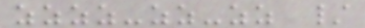zzzz-zz-zz /
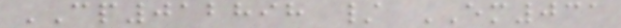CP012898 / EM031
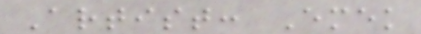Artist: Emek
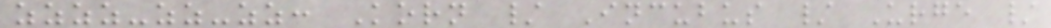zzzz-zz-zz: Korn / Incubus / Urge /
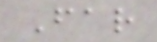Far
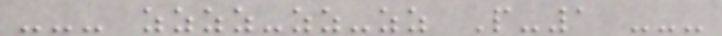--- zzzz-zz-zz P-1 ---
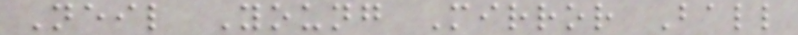Neil Young Mirror Ball
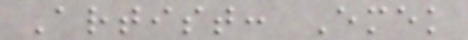Artist: Emek
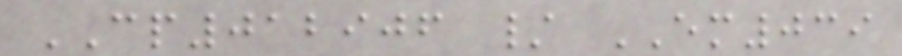CP012906 / EM039
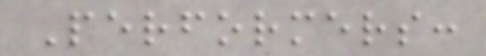Performers:
